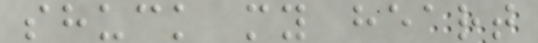shuck my heart
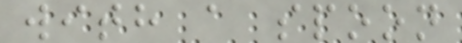with a spoon
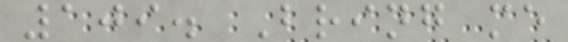109. Bring me
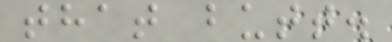that butt.
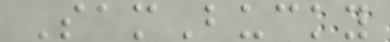SamBucky
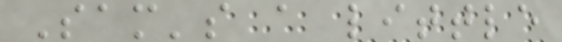Sam's a little
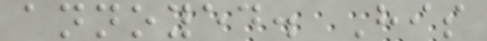annoyed. His
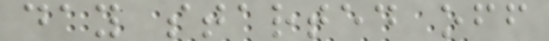day started off
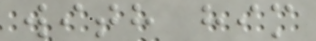with him
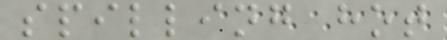spilling hot
